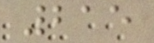215
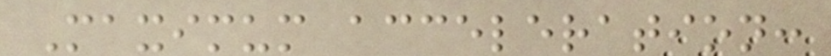Maximum acceleration:
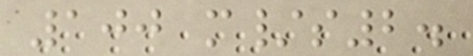100 m/s2.
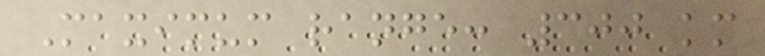Maximum range: 300 km
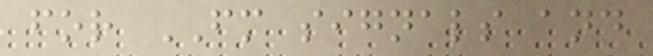for FM signals and
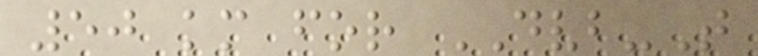50 km for DVB-T
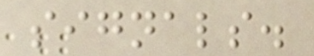signals.
